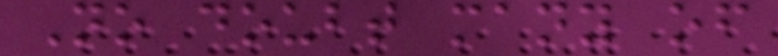No doubt many of
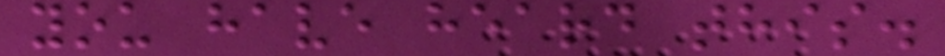you have heard this.
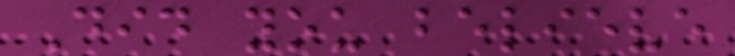Did you believe
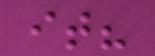it?
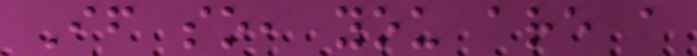If so, you are a
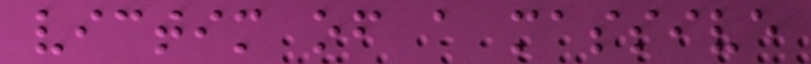victim of a massive
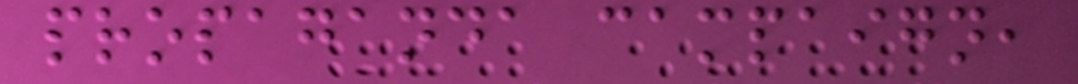propaganda campaign,
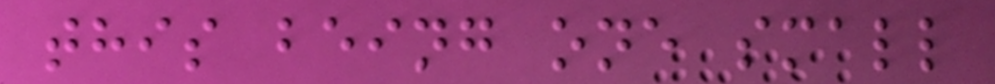this being one small
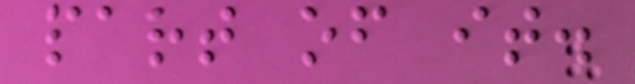part of it.
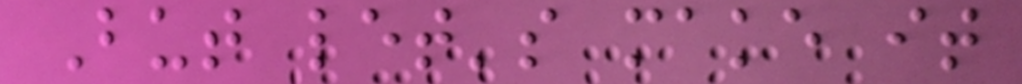But let's make it
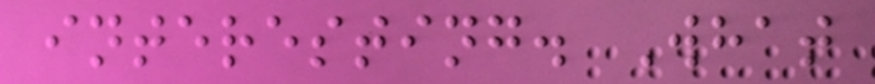interesting. What
